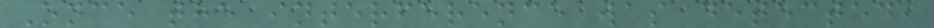Once the interference was detected,
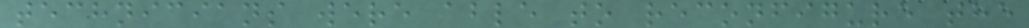technicians were able to reconfigure the
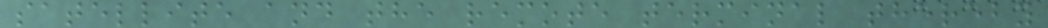satellite and the remote terminal thereby
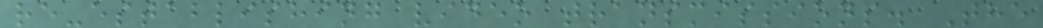re-establishing video transmissions. The
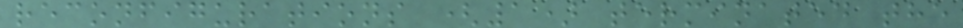reconfigurations (1) terminated the
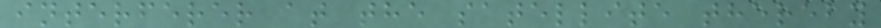interferer at the satellite thereby
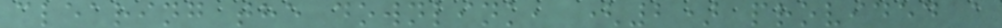clearing the downlink, (2) provided a
